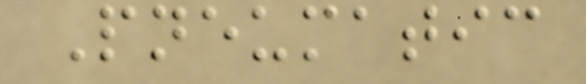Pneumatic
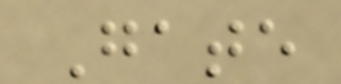Gate
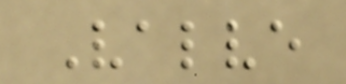Valve
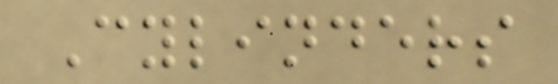Cylinders
